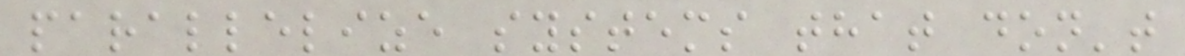parallelize systems that don't
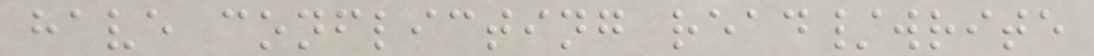have conflicting read/write
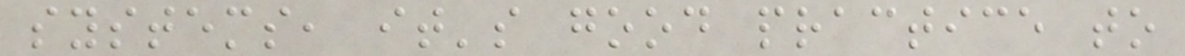systems, it's good practice to
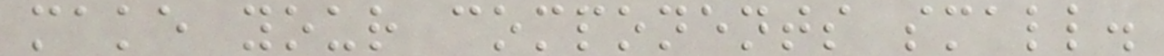make your components small.
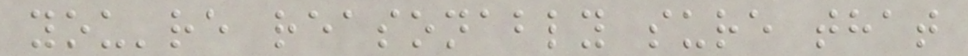you're reasonably sure that
